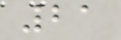21
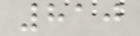810
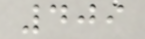409
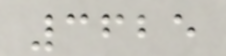3625
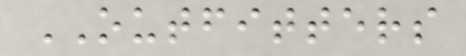OUTFITTERS
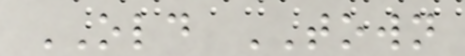OLD TOWN
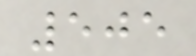505
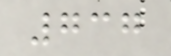737
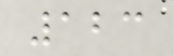123
